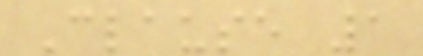Clause 1
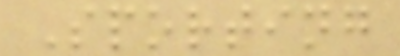Sporting
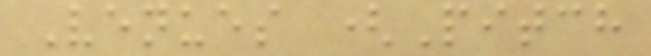Venues (Pitch
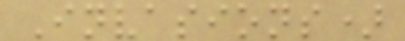Invasions)
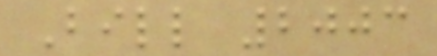Bill 2003
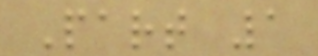Part 1
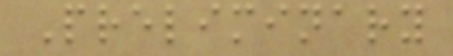Preliminary
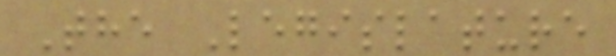The Legislature
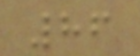86
